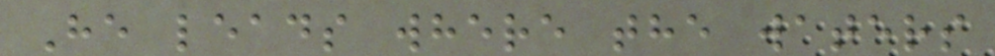He leads where the waters
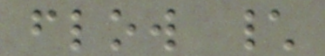flow \
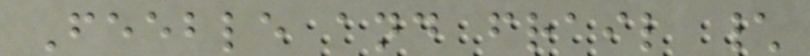Feeble and frail \
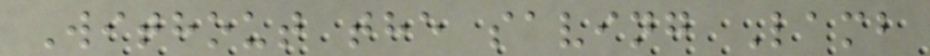Without the saving Lamb
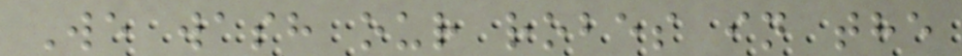We wash our robes in the
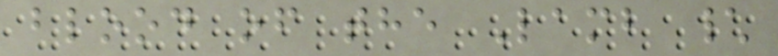blood of the Lamb \
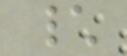\
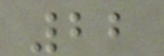22
